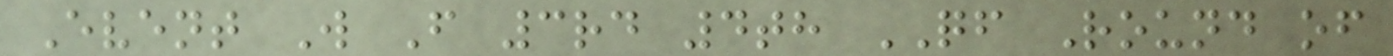Event W F 3rd 4th QF Round of
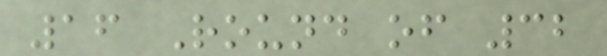16 Round of 32
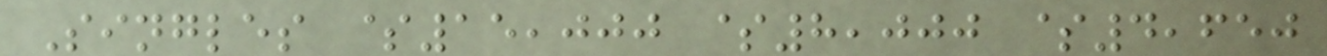Singles $15,000 $8,000 $4,650
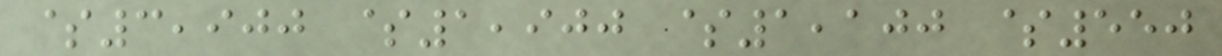$3,900 $1,900 $1,100 $550
